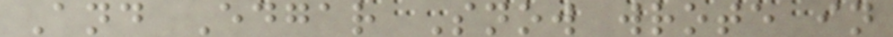And Edgar Snow wrote in
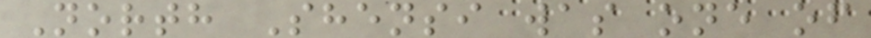North Shensi was one of
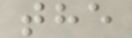the
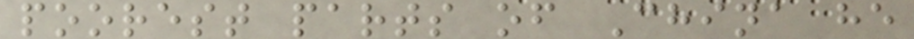poorest parts of China he
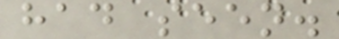had seen.
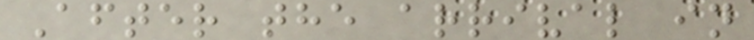After the arrival in
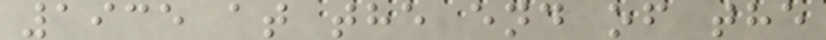1935 at the end of the
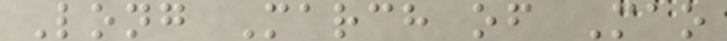Long March of Mao
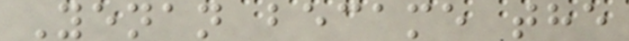Yenan became the
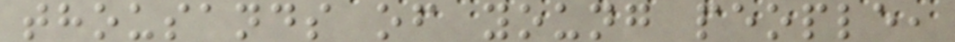thousands of young people,
